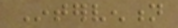Intervention
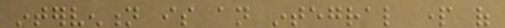intervention is an integral part of
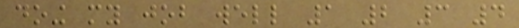doing my job well 1 2 3 4
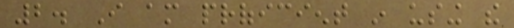2. I am proficient in using the
